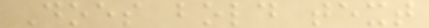Does bold text
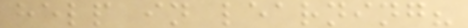help in learning?
